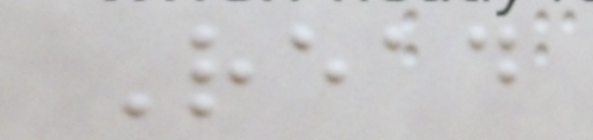Read
